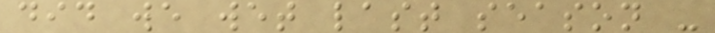did we wet last season -
